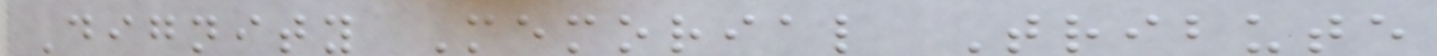Dignity Memorial Tribute
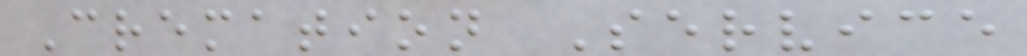Cremation Service
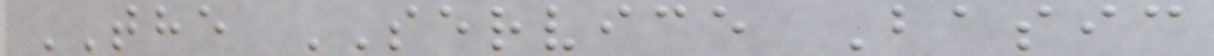THE SERVICE Basic
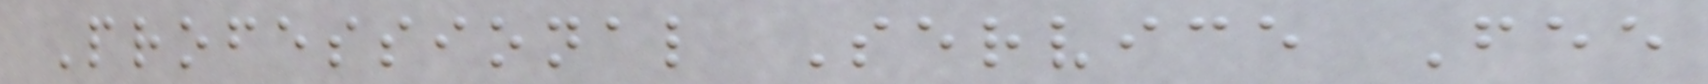Professional Service Fee
